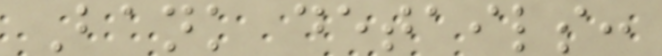Bank details:
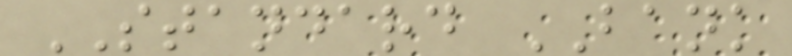STANDARD BANK
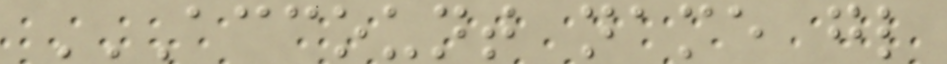ACCOUNT NAME GL
